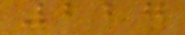227
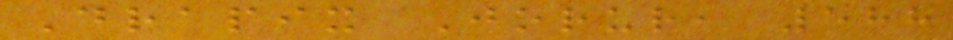Drapix Jorur, 588
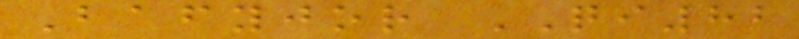Bafyjor QI82
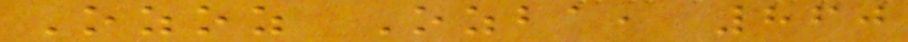Ozoz Ozba, 860
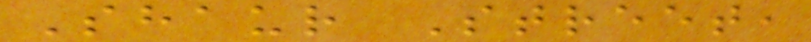Shaur Street,
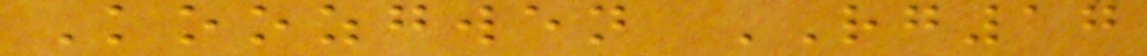Koozgwen RG17
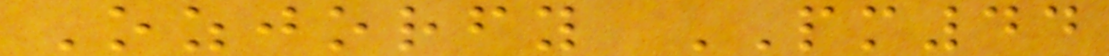Ozjorfy PM44
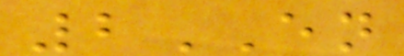2EN
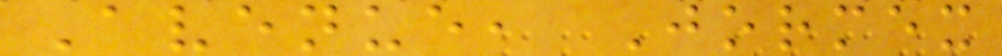Avenue, Jormex
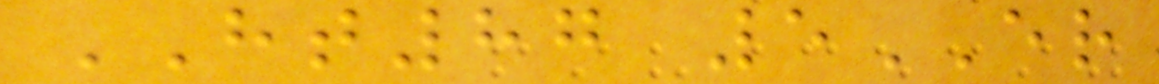HT87 5ER
